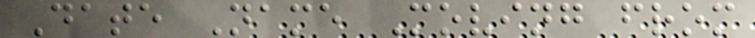Date Name Moving from
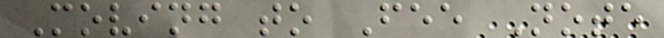Moving to Fee Note
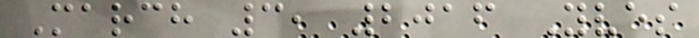March 3, 2016 Yves
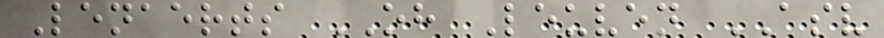Lenaerts OH Leuven ASV
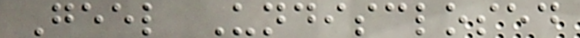Geel Undisclosed
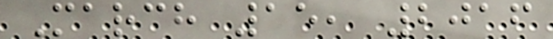March 15, 2016
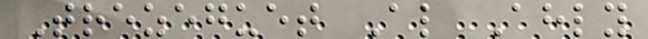Trezeguet Al Ahly
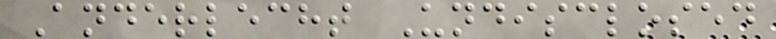Anderlecht Undisclosed
